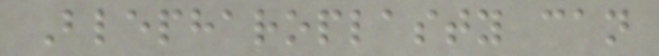Blepharoplasty can
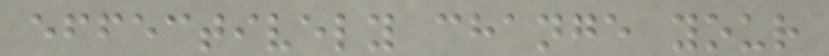effectively change your
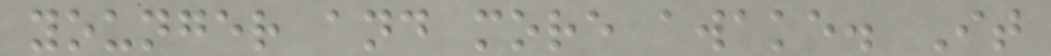younger and more awake. It
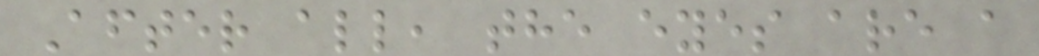After all, the eyes are a
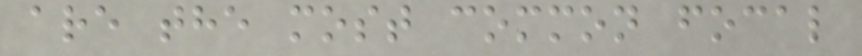are the most common focal
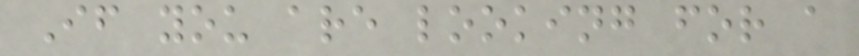If you are looking for a
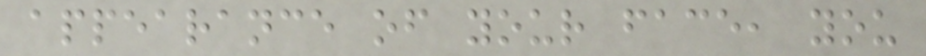appearance of your face, you
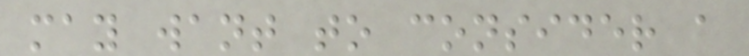may want to consider a
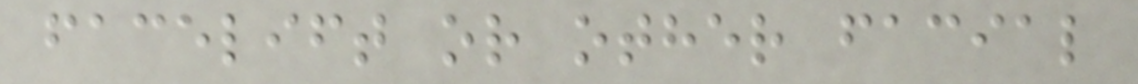facelift or other facial
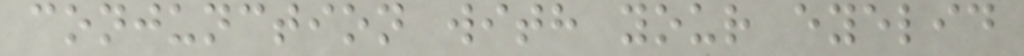conjunction with your eyelid
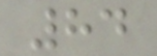84
